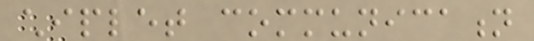chiplet communication
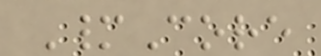ManyCore
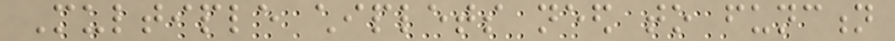Multiple chiplets need to function
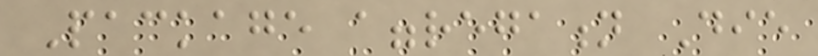Package aggregation Die
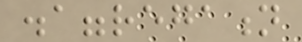disaggregation
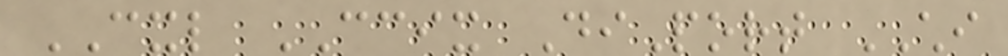CXL CCIX DiPort CHI
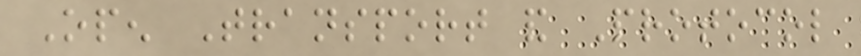Open Transport and Protocol
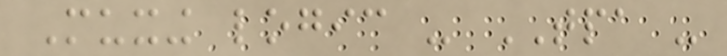Muxing logic - TPA -
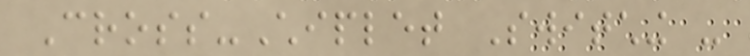Cross-Chiplet Switching -
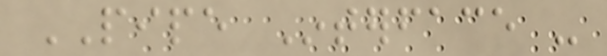PIPE Interface -
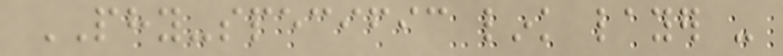PHY-specific link layer -
